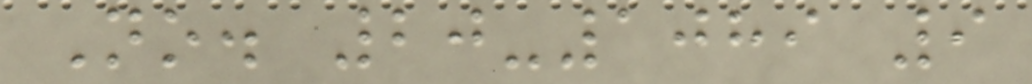No. 20-1089 9
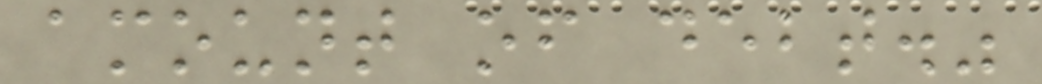amount of debt."
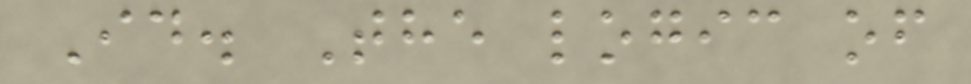Id. The logic of
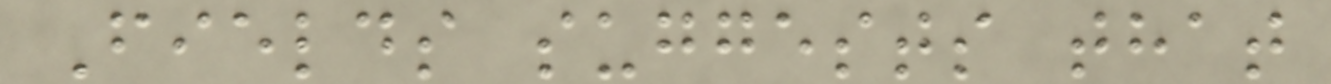Fields suggests that
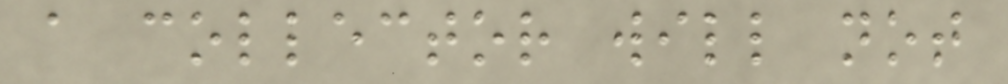a collector will not
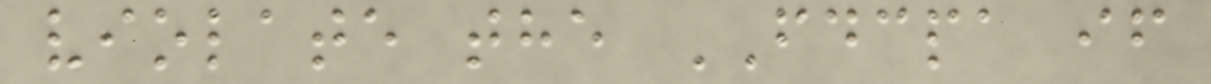violate the FDCPA if
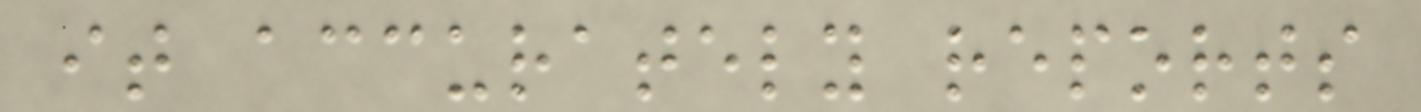it accurately reports
